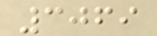3069
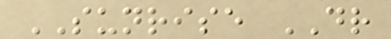SUNRISE DR
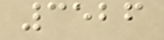3526
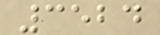3524
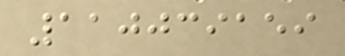110039159
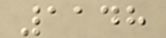1148
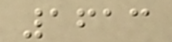1613
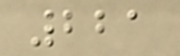221
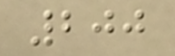200
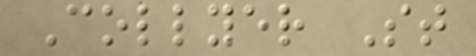Collyer St
